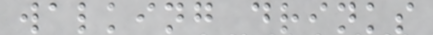walking drinks
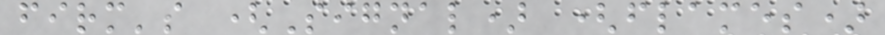firm's (Signal) (flames)
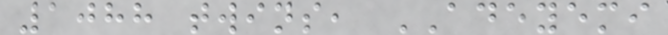1088 twins, ADEYEMI
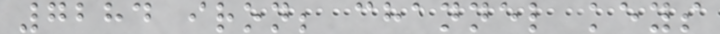7284 iron; channel keys
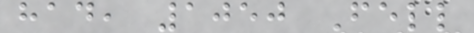had, 1050 Fell
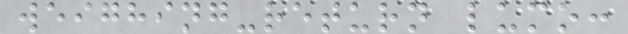weighing-return lumo:
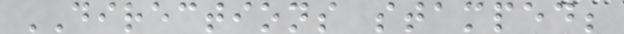DIRECTIONS stamped;
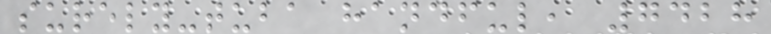surely-tuba handful, 7428
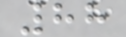88
